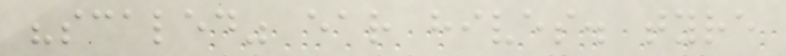"scaled" ear hives. tyre
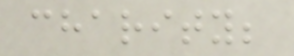charity;
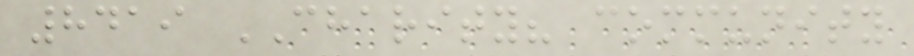8419 CHARITY? community
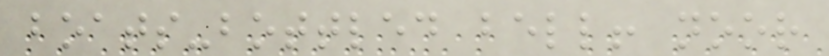boats-bottled bell! noor
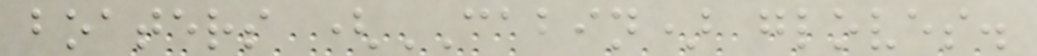boaters (CABIN) gloves.
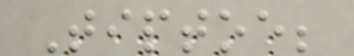Tiptoe;
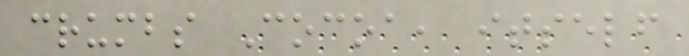crumbs Cocoa, itself
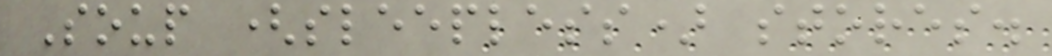Soup (sleepless) stores.
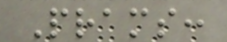Prams:
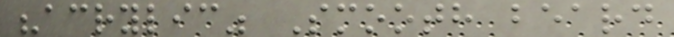"acrylic" Smooth beard
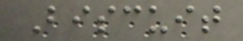Biscuit
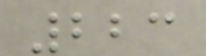223
